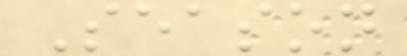Season
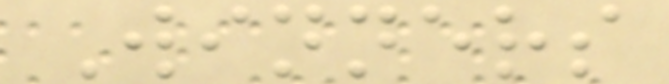Winners
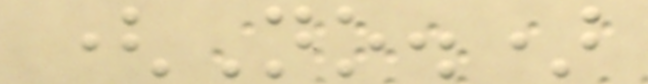(No.)
